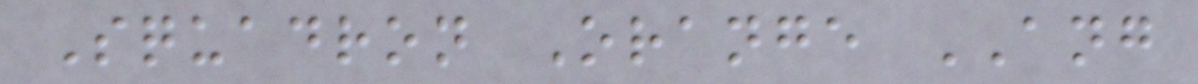Squadron Orange ANG
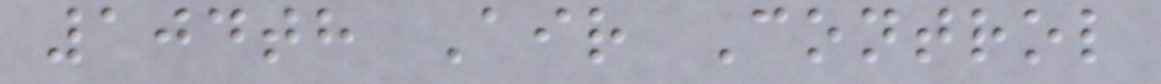104th Air Control
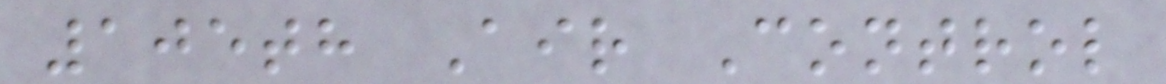105th Air Control
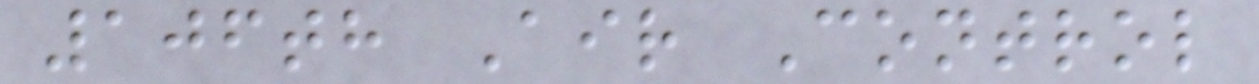106th Air Control
